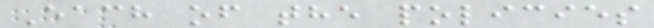Each of the policies
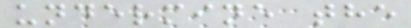undermine the
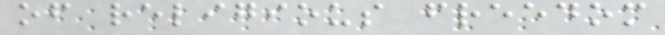of religious freedom
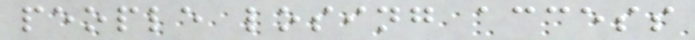people losing access
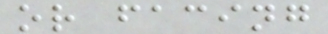or facing
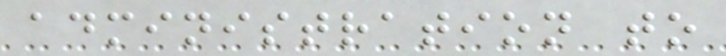administration to
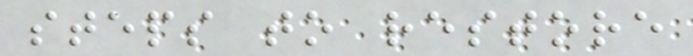steps to restore
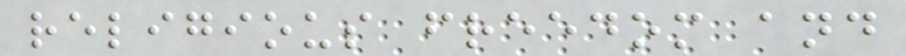religious freedom and
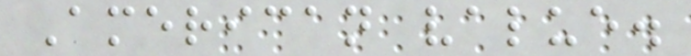American value.
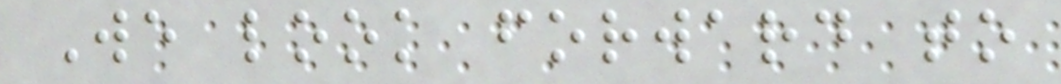We look forward to
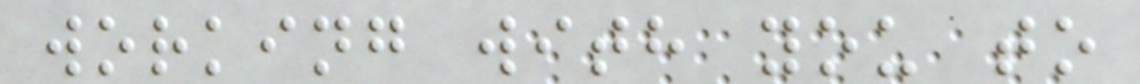working with you to
